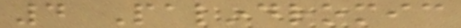4 Palindromic
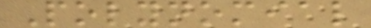Polynomial
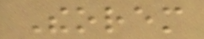Theorem
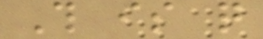This is quite
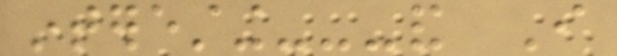interesting---and I
